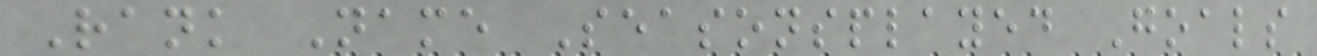Rank Name Seasonsplayed Goals
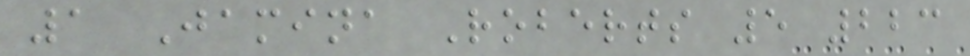1 Jamina Roberts 5 223
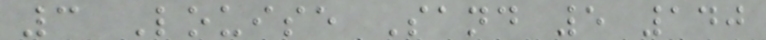3 Louise Sand 5 140
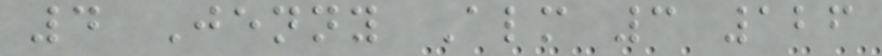4 Jenny Alm 3 126
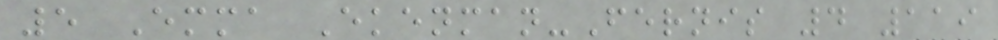5 Emma Ekenman-Fernis 4 119
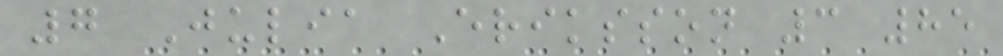7 Julia Eriksson 3 85
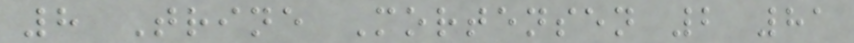8 Trine Mortensen 2 81
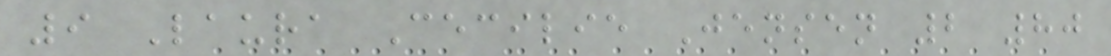9 Laura Cecilie Jensen 2 80
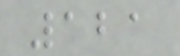121
